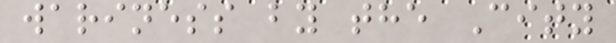wariness by the City
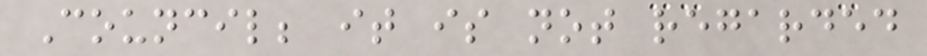Council; it is not regarded
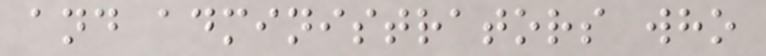and administrators who
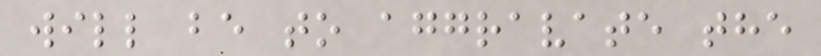will be to aggravate the
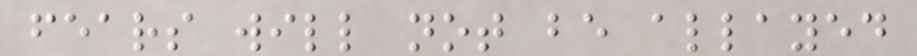fears will not be allayed
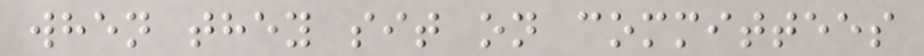when they sit on committees
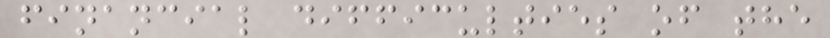financial difficulties of the
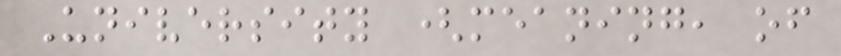University (meaning, of
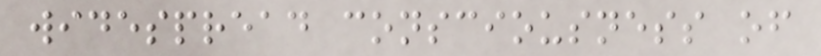widespread consciousness of
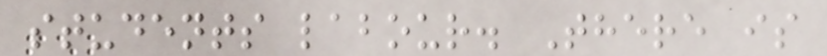students labour. There is
